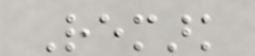Remark
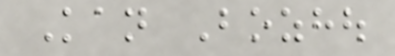Kan Bozhou
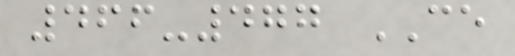466-477 CE
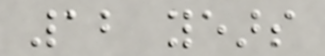12 years
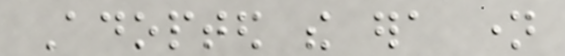Adopted the era name
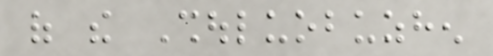of the Shouluobuzhen
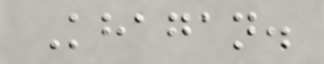Khagan.
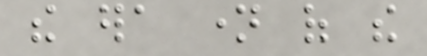the era name of the
